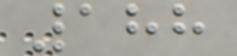188
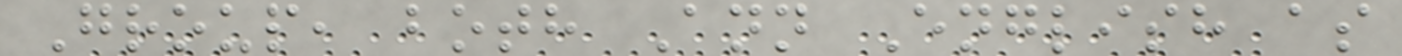Group, both Ann English as
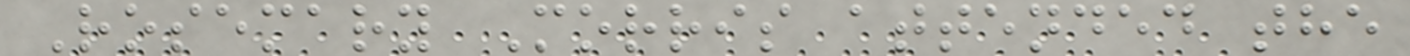Rosemary Morris attended the
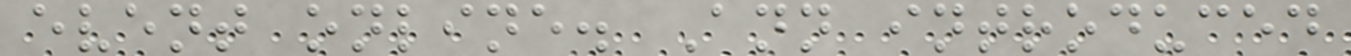event online. Ann introduced
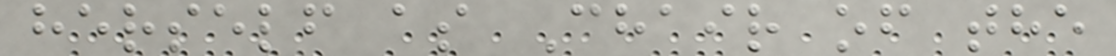herself as Chair of the
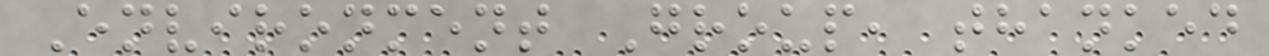Environment Group, thanked
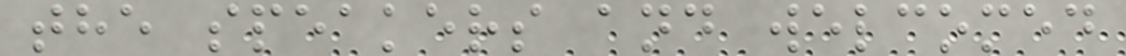the speakers and welcomed
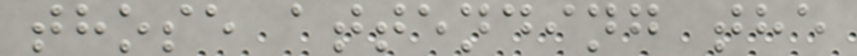those attending the
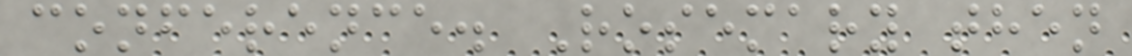conference. Rosemary then
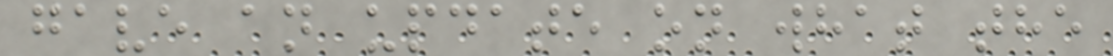gave an update on what the
